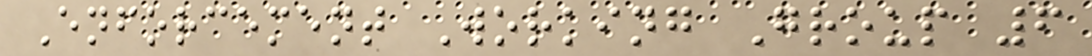Enforcement Working Group 6
